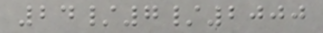24/7/2000
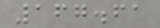167.61
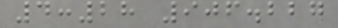4:28 906.227
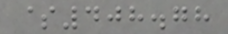$408.78
